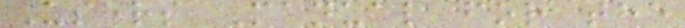Users Manual for the
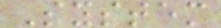System
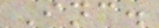Inc.
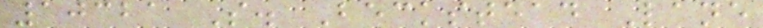10321 S. Beckstead Lane
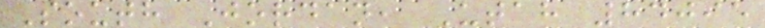South Jordan, Utah 84095
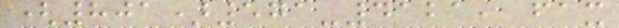(801)571-4121, fax
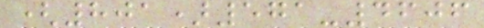(801)571-4606
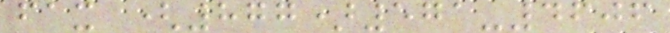fax (877)571-4606
